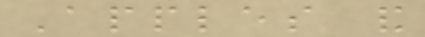Apples and
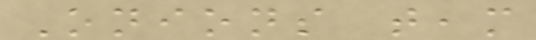Onions team
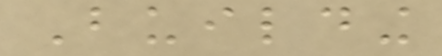Building
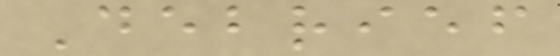Debrief
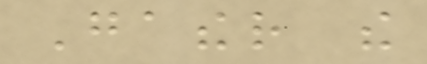Gather the
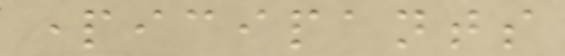participants
